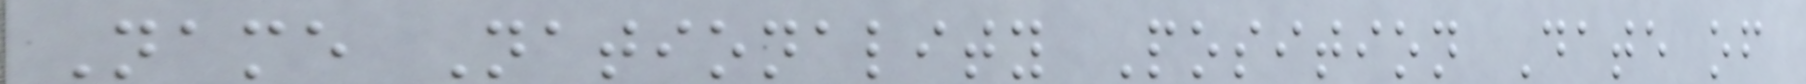Name Nationality Position Date of
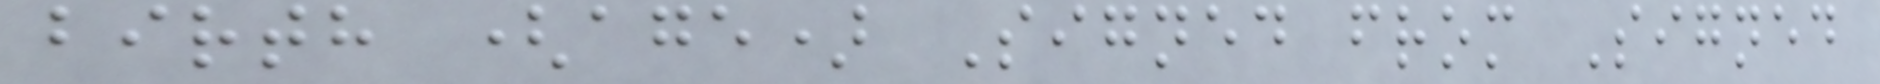birth (age) Signed from Signed
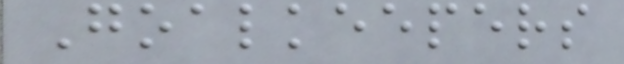Goalkeepers
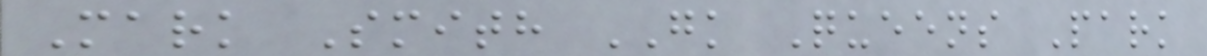Mark Smith GK Queens Park
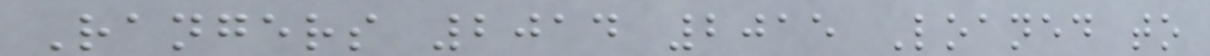Rangers 2014 2015 Loaned to
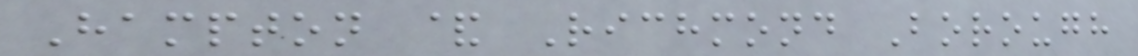Hampton & Richmond Borough
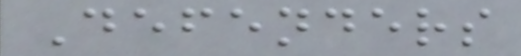Defenders
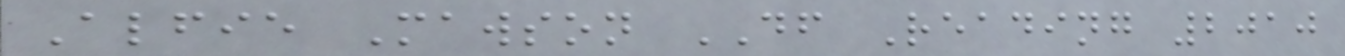Alfie Mawson DF Reading 2010
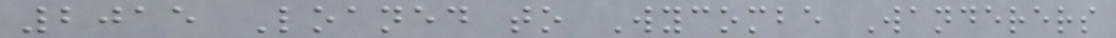2015 Loaned to Wycombe Wanderers
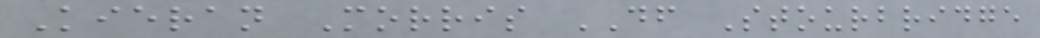Kieran Morris DF Stourbridge
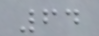64
